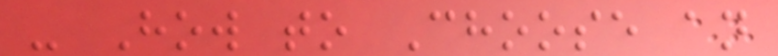- How to Choose an
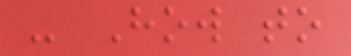- How to
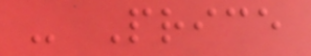- Price
